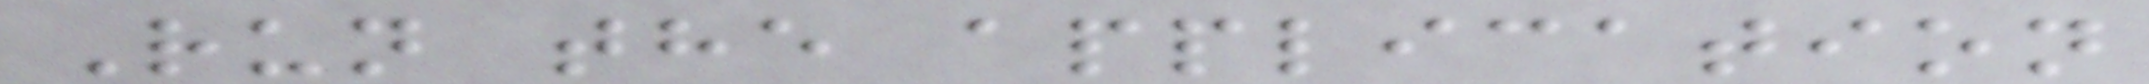Run the application
